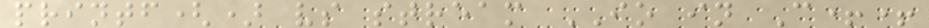printf() vs stream IO in C++
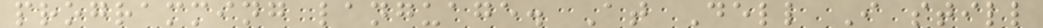programming language. At Dell I still
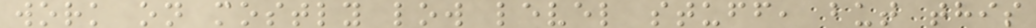work on mostly low level stuff, but this
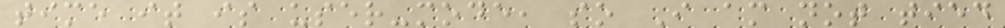time it is user-mode, so I am not tied
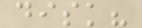disk?
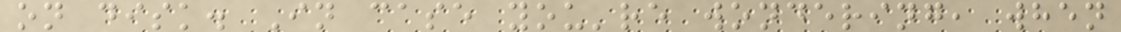on disk. In case you're wondering, when
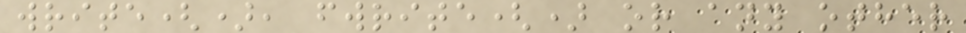write(), fwrite() or any other
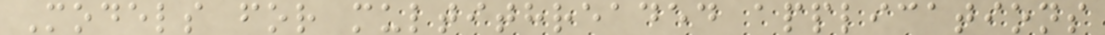Models for multithreaded applications
